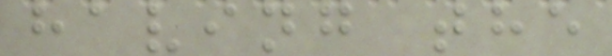having the
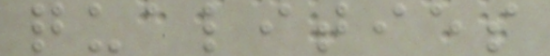qualities
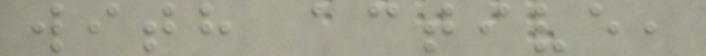with active,
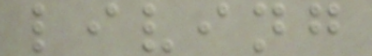living
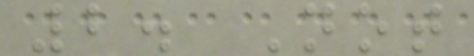2. Not
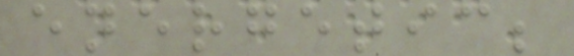energetic;
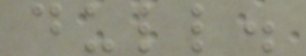dull.
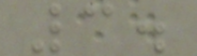3.
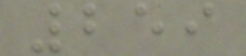259
